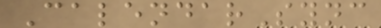CalendarSync
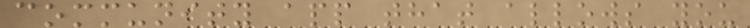community app that allows you
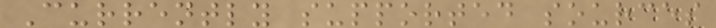Currently supported sources
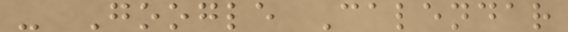- Google Calendar
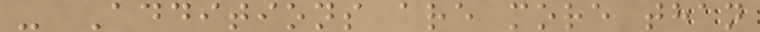- Additions are more than
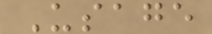Usage
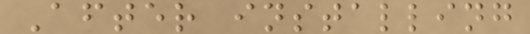After installing
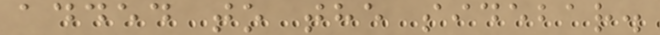added to the sidebar.
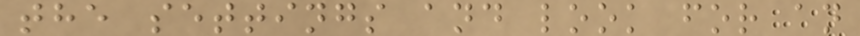the settings and look for an
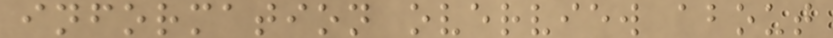information overview about
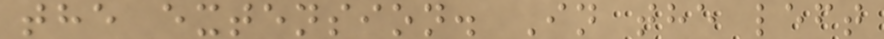the extension. In the left
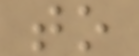to
